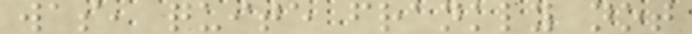was, quite frankly not
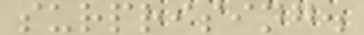surprising.
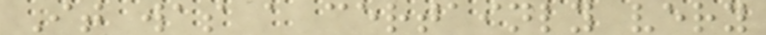It was a certainly very
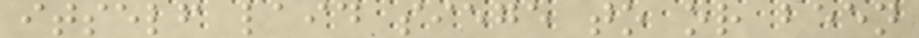itself laid siege to or been
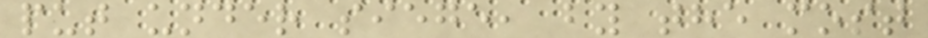put under siege, by the most
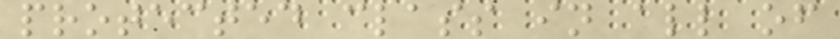protected class in all of
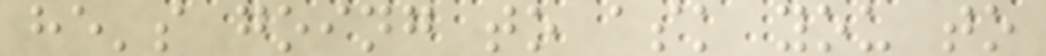he's going to ask you to
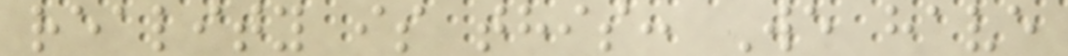reality is this: We have
